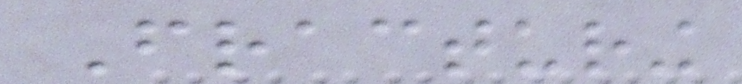Fracturing
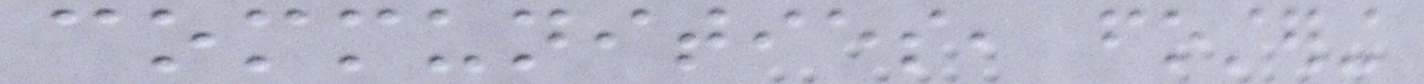communities, fostering
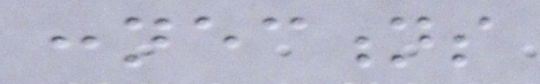connections
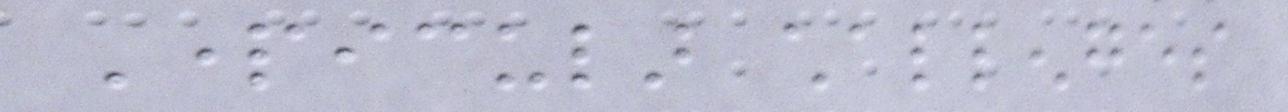Particular challenges
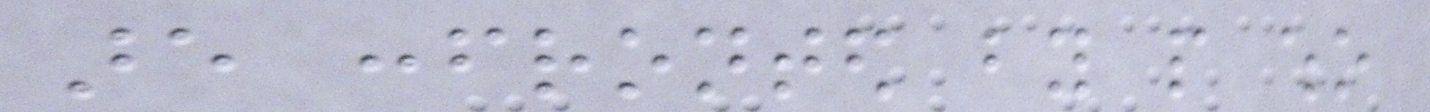are confronted by people who
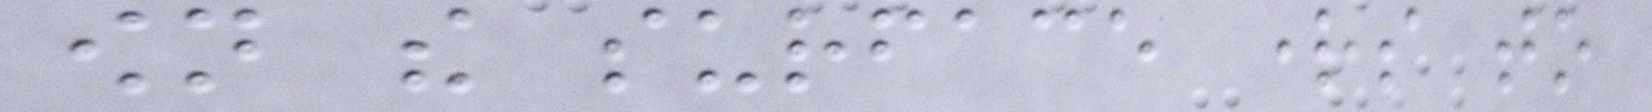own the surface rights to
